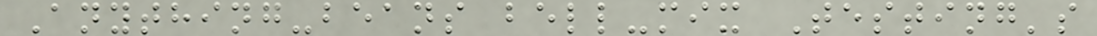Anything-beans bell-mix Testing's
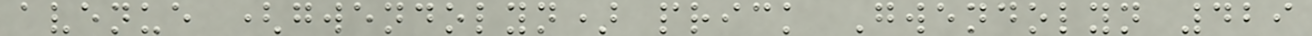avenue (gwendolyn) prick Gwendolyn 429
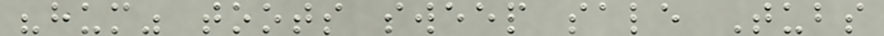"hum" toots sweep sale Tubs
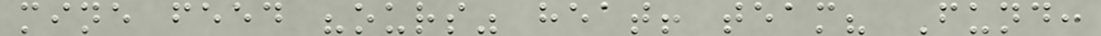mine feed "ours" heat! team? Fund:
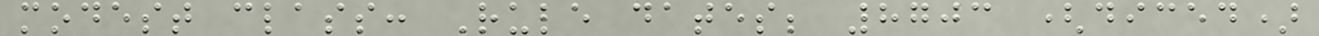modest class: Rule dates; 8703 (diced)
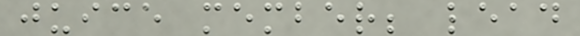juice member; lead
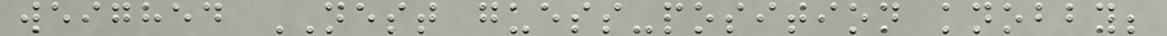weighed NEST guess-position knobby;
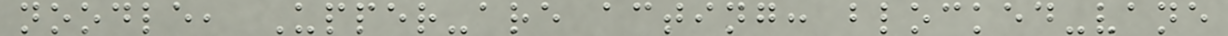noodle, Upper-are acting: blocked-vane
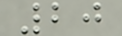20
